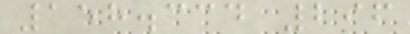158.334 296
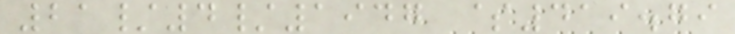21/4/1947 $419.79
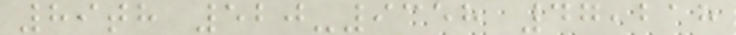89th 520-9358 47,218
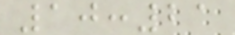10:21
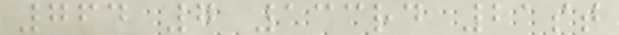764 7 133rd 21st
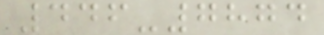446-7874
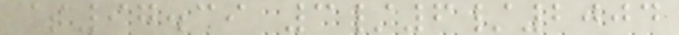$97.39 3/6/2004
